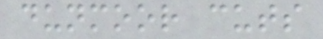dunmoor cuts
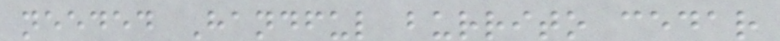needed Handful burrito cedar
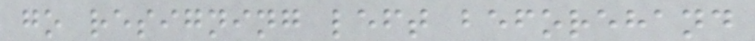go resigning left beforehand
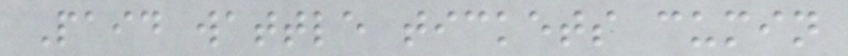Paid wattle tickets cumin
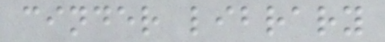cinder library
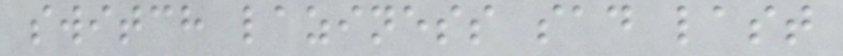switch laziness sad last
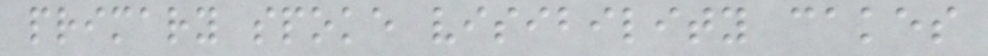primary spoke visibility cakes
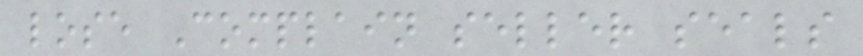lose Complain seller seals
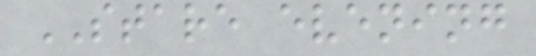STARE evening
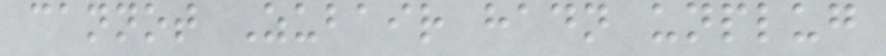cannot Zubair hadn unplug
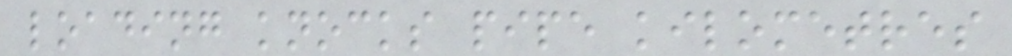loading knocks pipe kilometres
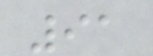91
